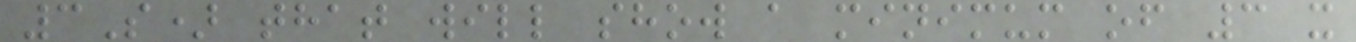3S) that will show a minimum of 3 x
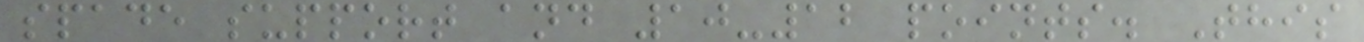spade support and 10-12 points. This
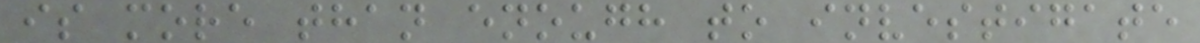is more than enough to investigate
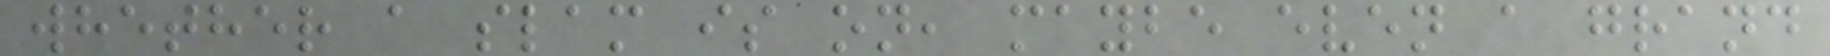whether a slam is on, maybe even a grand
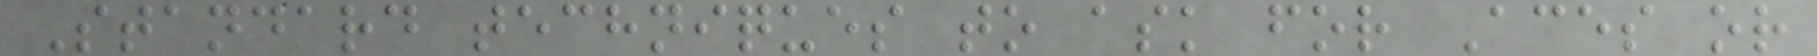Standard techniques to ask for Aces or
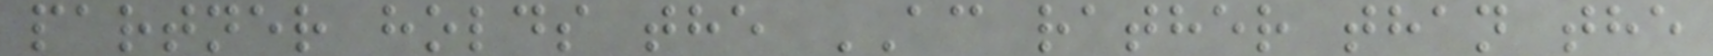partner holds the AC rather than the
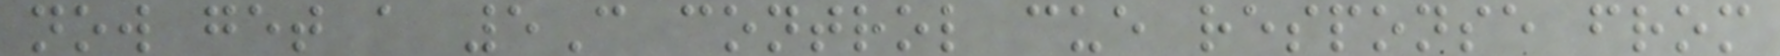now get a 5C control cue response from
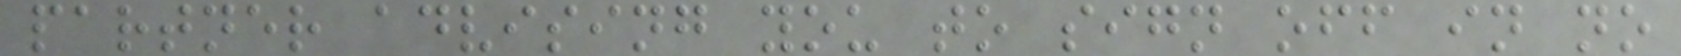partner advising you to sign off in no
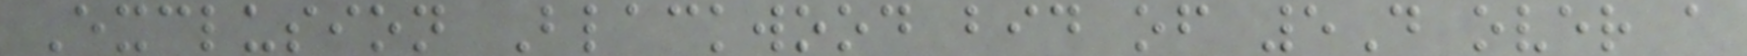Exclusion Blackwood bid of 5D over a
